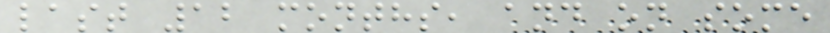last 12 months, and on some
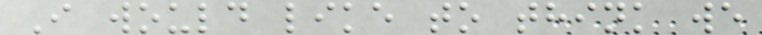I would like to think we
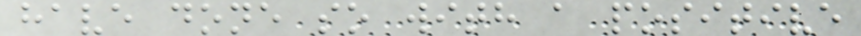have done so with a positive
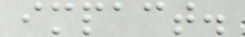impact.
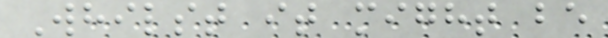Whilst it might be
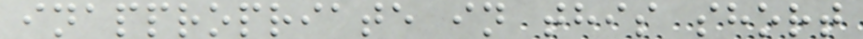inappropriate in this short
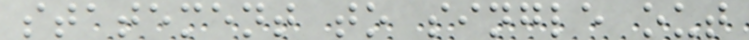statement to single out
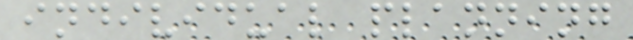individual planning
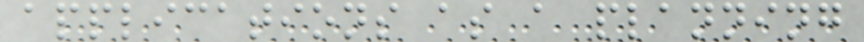applications as a planning
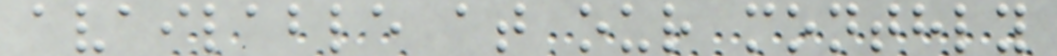available at our monthly
